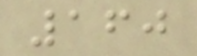160
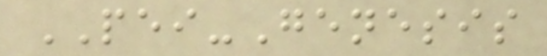PEI-Genesis
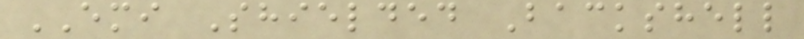EMI Shielded Backshell
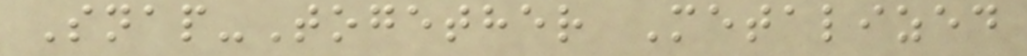Snap-Together Metalized
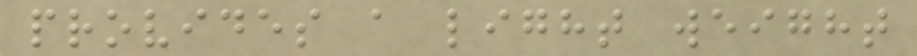provides a light weight
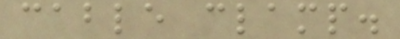cable clamp.
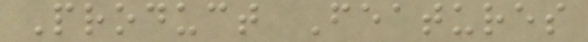Product Features
